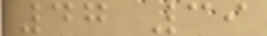47 39
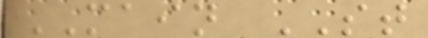MAIN ST
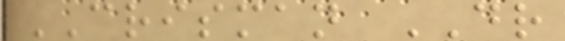CRISMAN DR
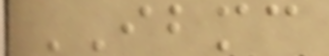IBMC
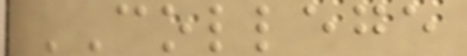COLLEGE
